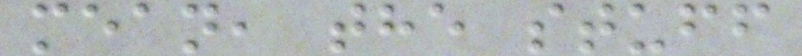mean, the stuff
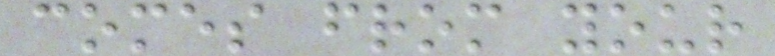comes from your
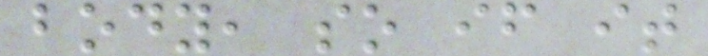body, so if it
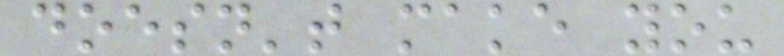doesn't make you
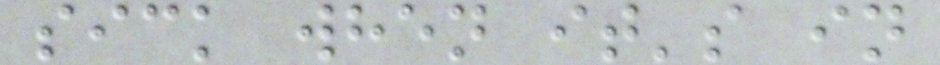sick when it's in
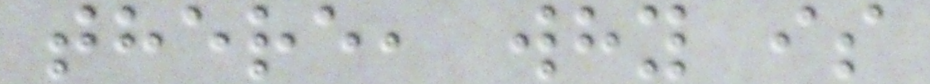there, why is
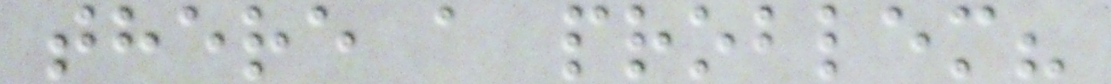there a problem?
